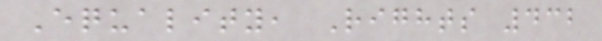Equality, Rights 432
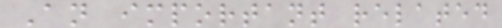An important related
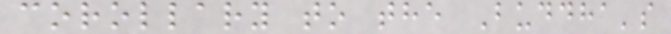corollary to the Buddha's
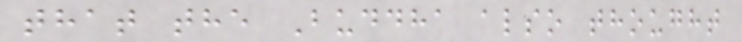that the Buddha also thought
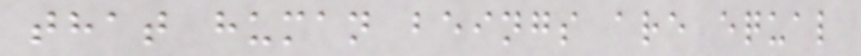that human beings are equal
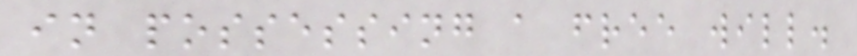in possessing a free will.
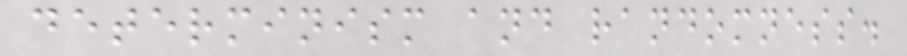determinism and randomness.
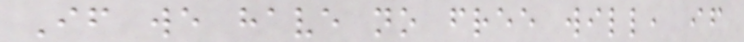If we have no free will, if
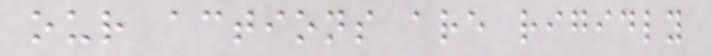our actions are rigidly
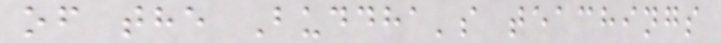of the Buddha's teachings
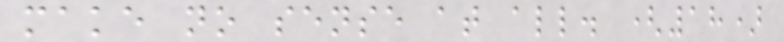make no sense at all. (18)
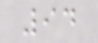94
